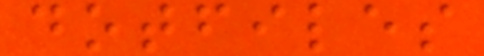dotfiles
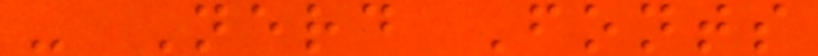- Nerd Fonts
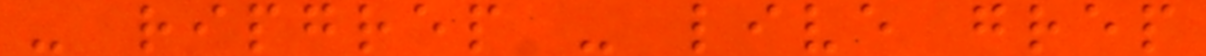- ripgrep - live grep
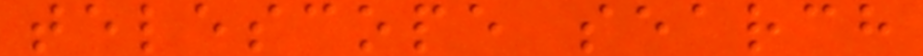telescope search
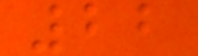22
